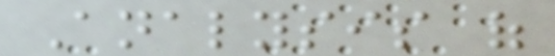Analysis of
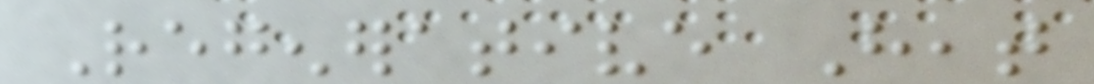Regenerative Heat
